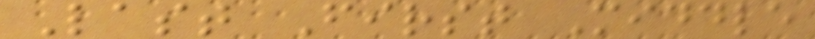Last First Middle
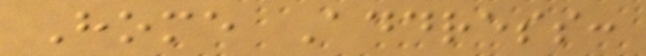Home Address:
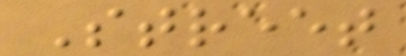Street
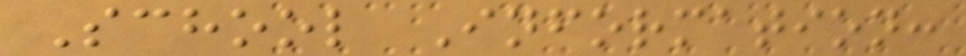School Information:
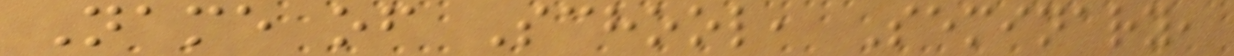Name of School, Seminary,
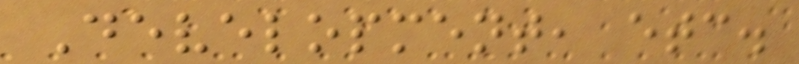Development, etc.
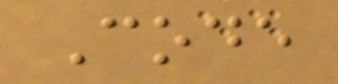Code
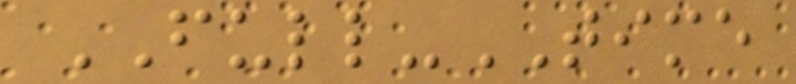FULL-TIME
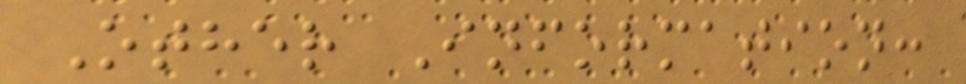Other Information:
